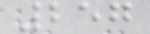257
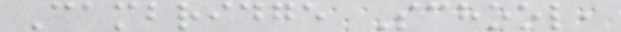Cambridge School,
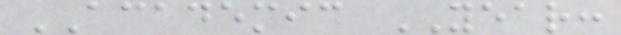ACADEMIC YEAR:
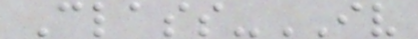Class-IV
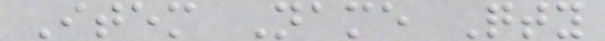Item Name Qty
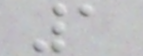1
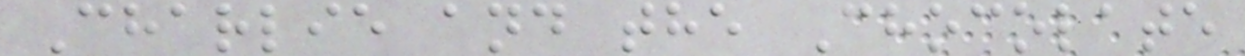Charlie and the Chocolate
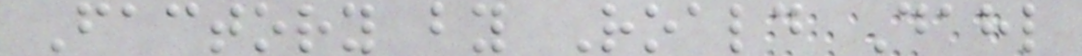Factory by Roald Dahl
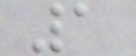1
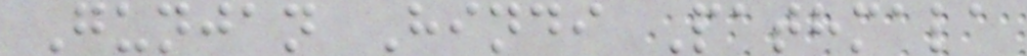Gunjan Hindi Pathmala
